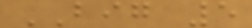BIG 5
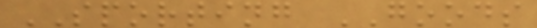SPORTING GOODS
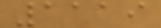1119
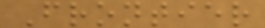Frontier
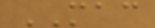MAC
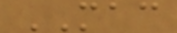MAC
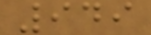949
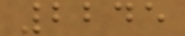2245
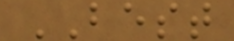BEST
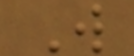W
